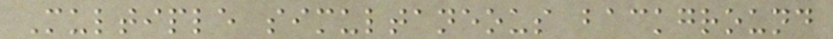Multiple simultaneous background
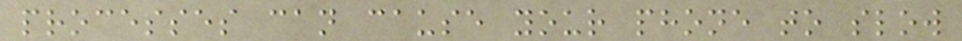processes can cause your phone to slow
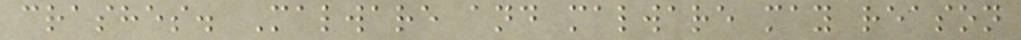crashes. Malware and malware may reason
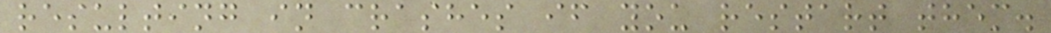resulting in crashes if you restart them.
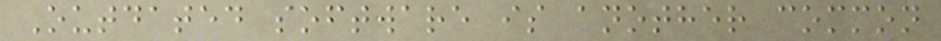Outdated software is another common
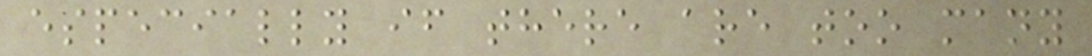especially if there are too many
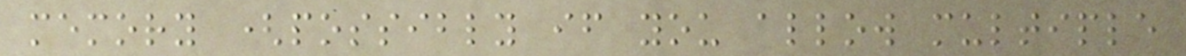memory (possibly if you allow multiple
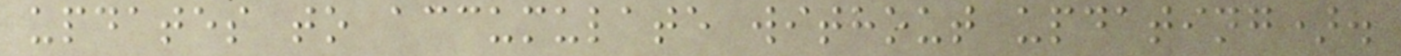updates to accumulate without updating).
